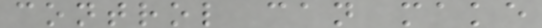control can make
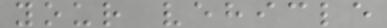your vehicle
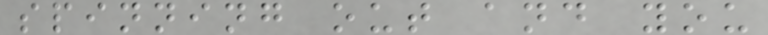spinning out and you
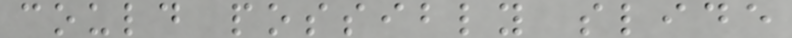could possibly slide
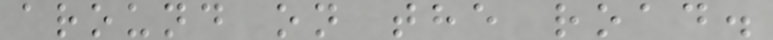around on the road.
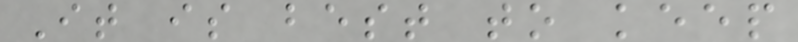It is best to keep
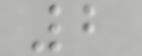2
